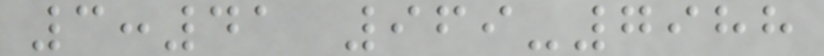3:41 969-7988
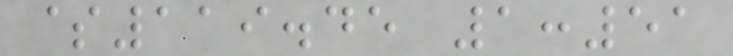$119.45 1:51
